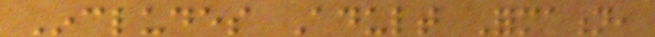Includes Adult Formation,
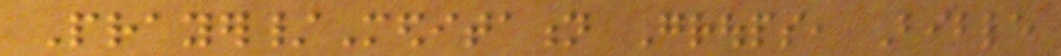Prayer/Meditation Groups, Bible
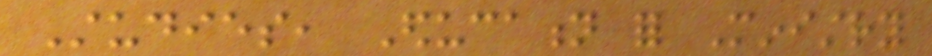Studies, Education for Ministry
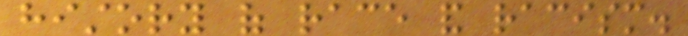history of race and racism.
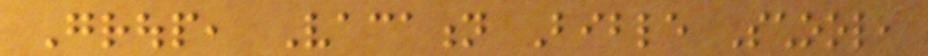Group, Vacation Bible School,
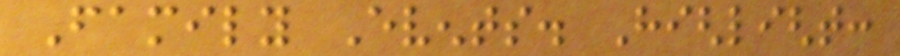Family Events. Highlight:
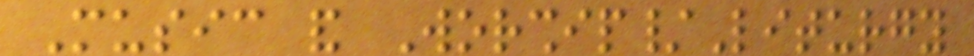Music and Worship/Liturgy
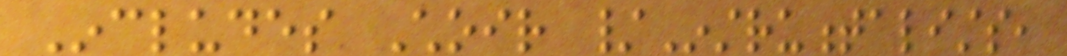Includes Choir /Instrumentalists,
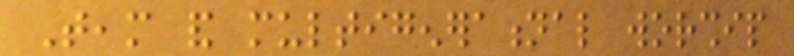Team and multigenerational worship
